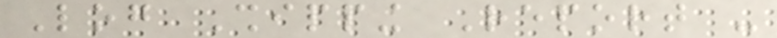Log Shipping Report -
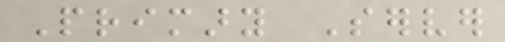Primary Server
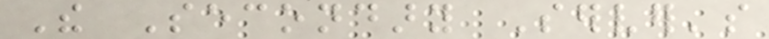The Secondary Server's
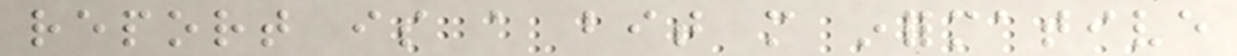report is a bit more informative
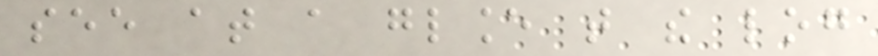see at a glance that the log
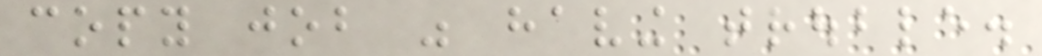copy job was having trouble.
